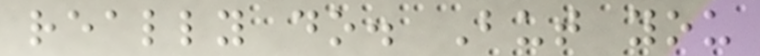really do. But you
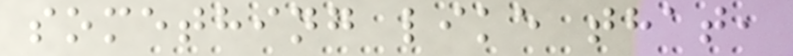something like that,
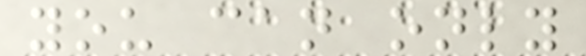you can only
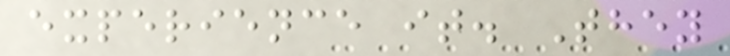experience it. They
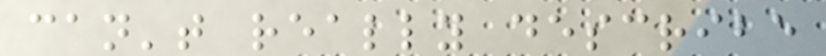can't really describe
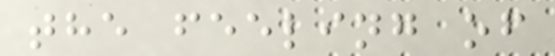the feeling of
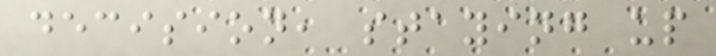decision, staying up
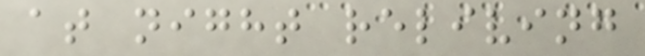at night reliving
